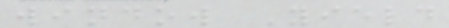window Yield
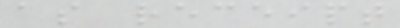as receipt
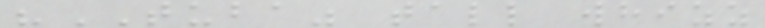"TUBA" tall whizz
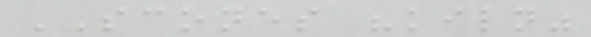SCONES "kiln"
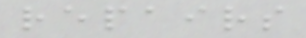repairs
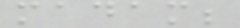madam;
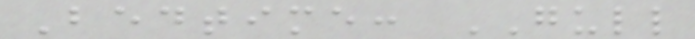Bedtime: GULL
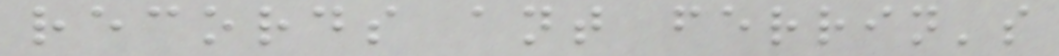records ant ferrin's
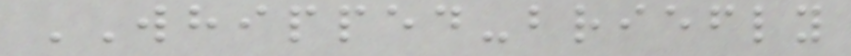WHIPPED-briefly
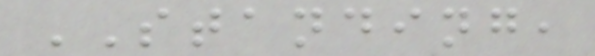STANDING,
